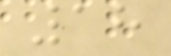18
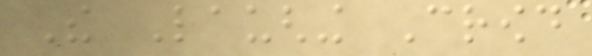The Laughing Crowd
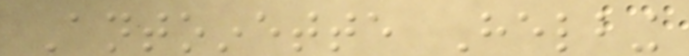Antoinette Helbing
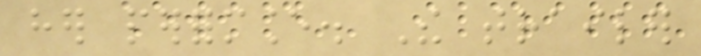her performance. The trailer
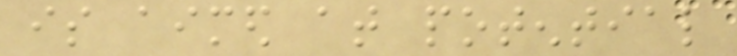is aimed at potential
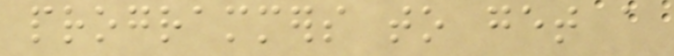programmers to get a
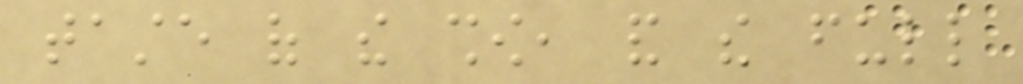taste of the show, and the full
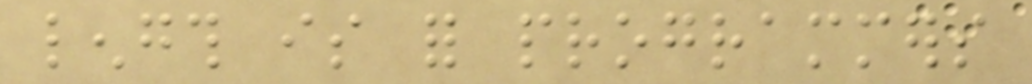length is for programmers
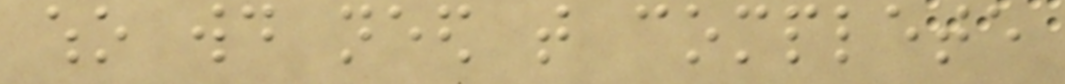who would need that complete
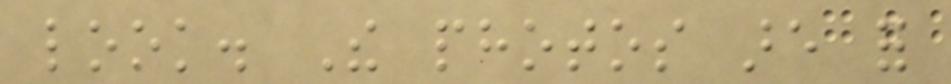look. The photos are for
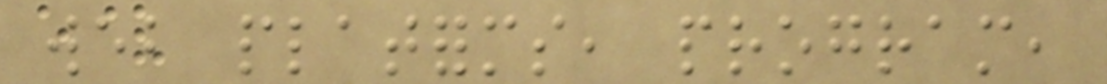web platforms, program,
